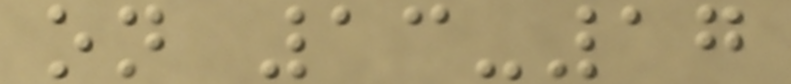on 13-17
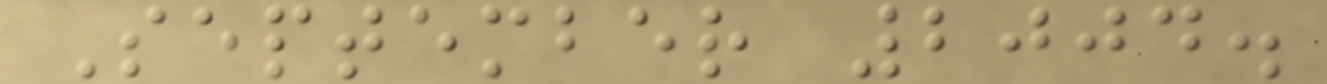September 2004.
